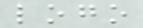logo
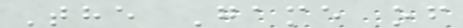The Game of
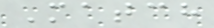Match
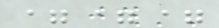===
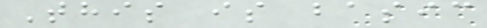This is basic
